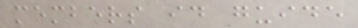members id guide
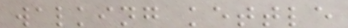walking kettle
